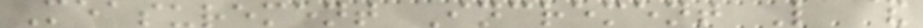Measurement Increment L &
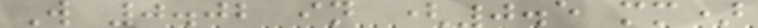W 0.02 in (0.5 mm)
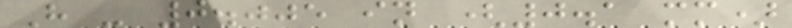H - 0.005 in (0.1 mm)
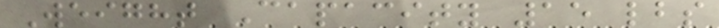Weight Capacity 15 lbs
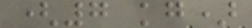(7 kg)
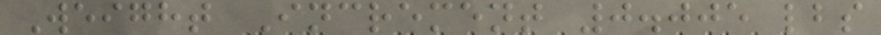Weight Increment 0.005 lbs
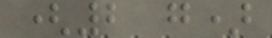(2 g)
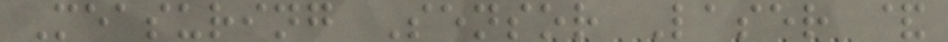Measuring Sensor Laser &
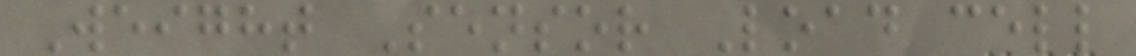Weight Sensor Load cell
